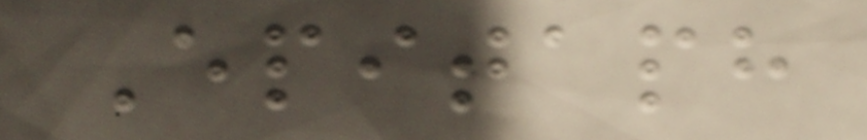Epitaph
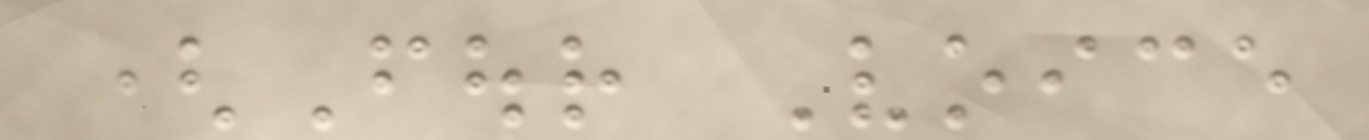(Four Voice
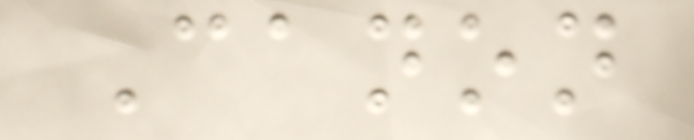Canon
